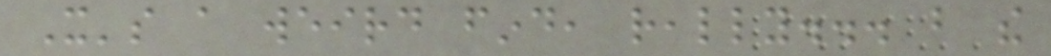It's a weird find, really... but the
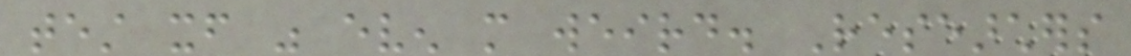test itself was even more weird. Researchers
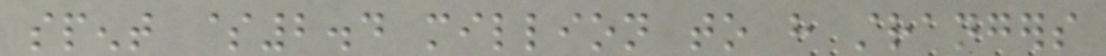spent $2.4 million to have strangers
